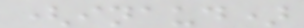(inaud)
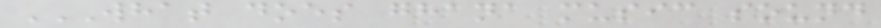WHAT DOES GHANA MUSIC SOUND
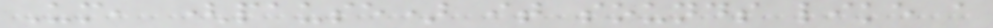Um, (pause) it sounds like a
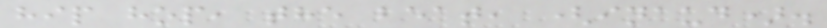hip hop, the beat, (inaud).
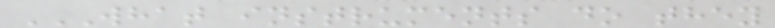WHAT INSTRUMENTS DO THEY
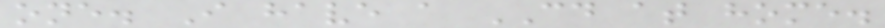one. I have a CD at home.
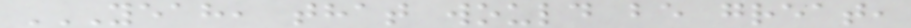YEAH, THAT WOULD BE GREAT,
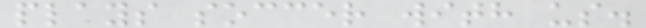plays soccer with us.
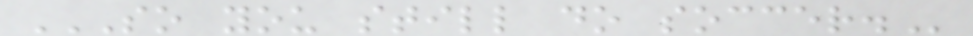SO YOU STILL DO SOCCER.
